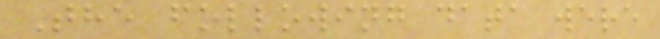The following data were
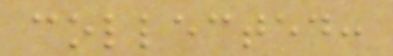collected:
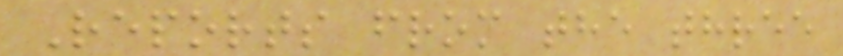Reports from the three
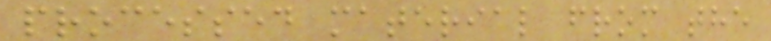processed material from the
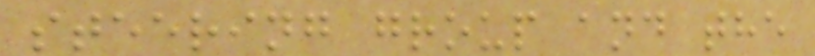steering group and the
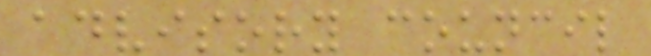advisory council
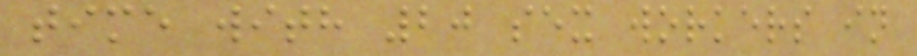time with 20 sex workers in
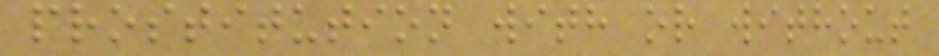prostitution with or without
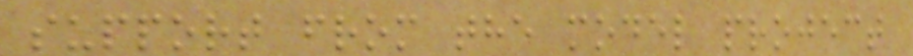support from the model project
